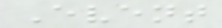Event
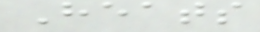Heats
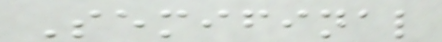Semifinal
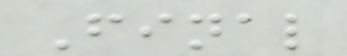Final
